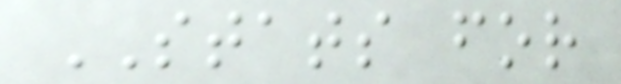STATS for
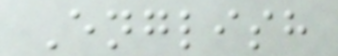English
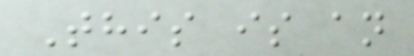This is an
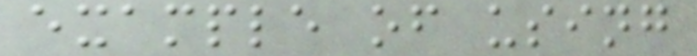example of using
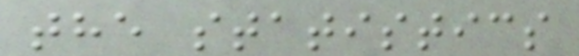the statistics
